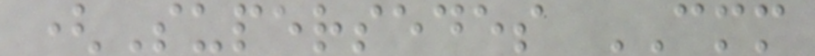(Supersedes CMM
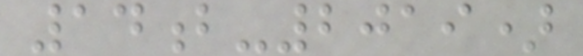14b-2019)
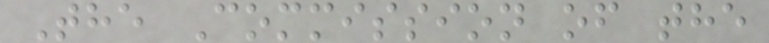The Commission of the
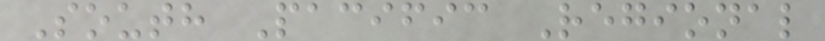South Pacific Regional
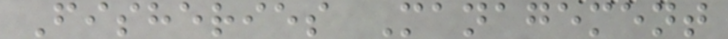Fisheries Management
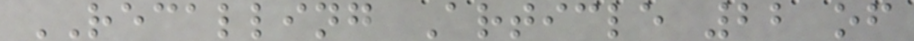RECALLING Article 22 of
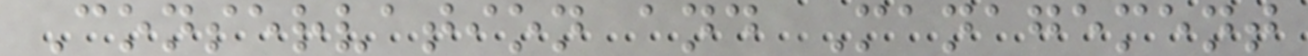Conservation and Management
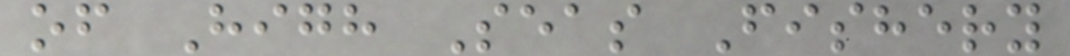of High Seas Fishery
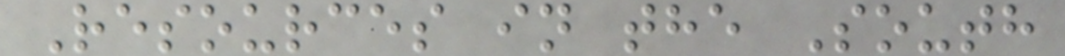Resources in the South
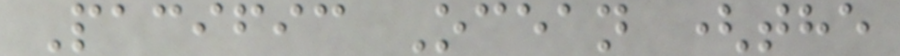Pacific Ocean (the
